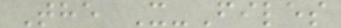The X-Files
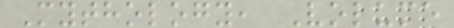Mythology, Volume
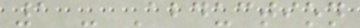1 - Abduction
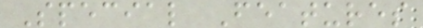Special Features
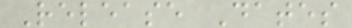Release Dates
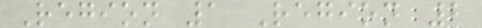Region 1 Region 2
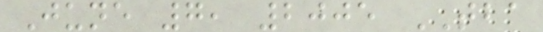June 7, 2005 TBA
